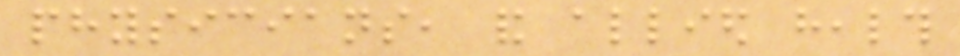physicians, and allied health
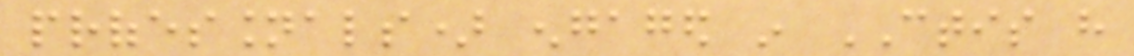professionals) engaged in CTIS have
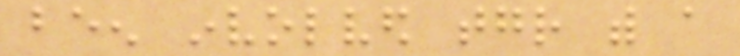been involved together with a
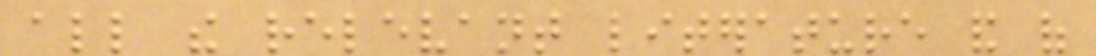all the relevant literature and of
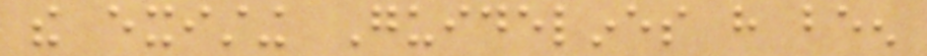the existing Guidelines have been
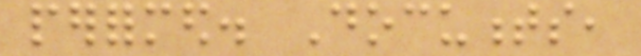performed. Documents,
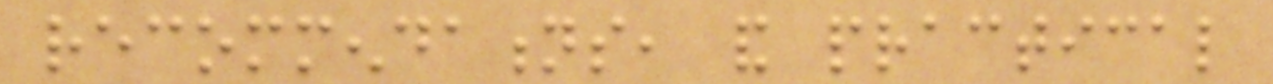recommendations, and practical
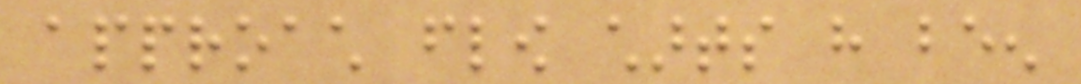approach flow charts have been
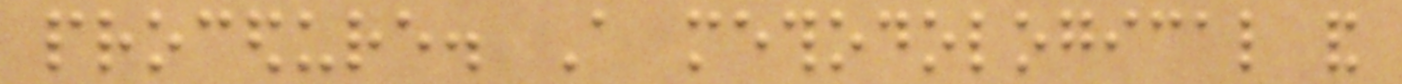procedure. A methodological and
